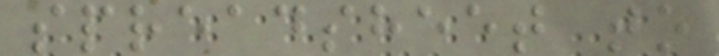spreadsheet to
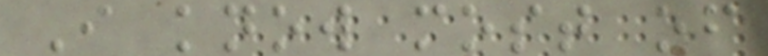I know most of
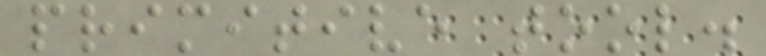primitive tool.
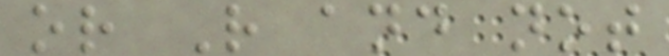or R and not
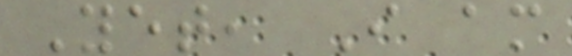Yet, I am
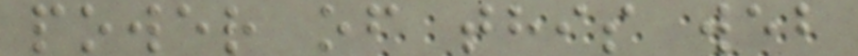power of this web
